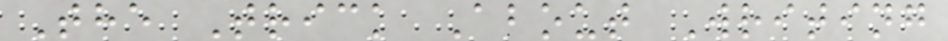The Trick About Writing
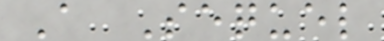A Sequel
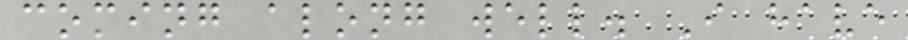coming along well. I have
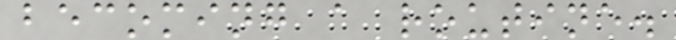becoming a routine.
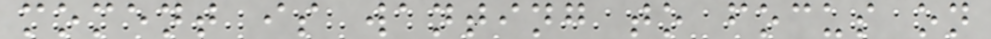moment is wanting to focus on
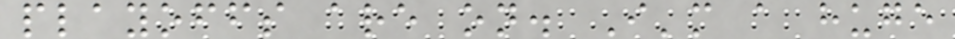playoffs are on. I'm a huge
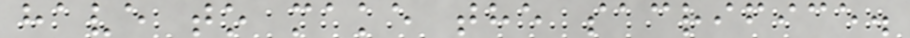have to make the sacrifice.
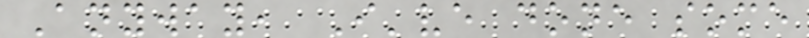Anyway, I've done some
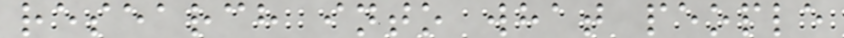research into what people
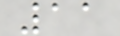11
